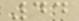44
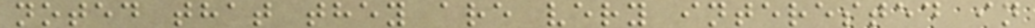noted that they are very interested in
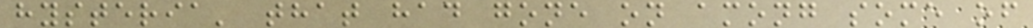hysteria' that had gone on among some of
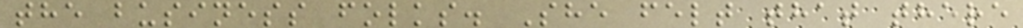the business folks. She felt that there
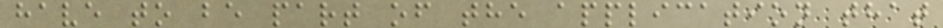have to be part of the application that
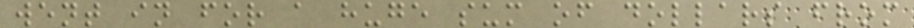went in for a huge sum of dollars from
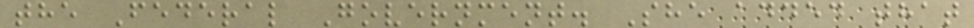the Federal Government. She added that
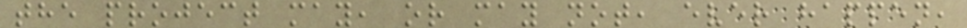the project may, or may not, ever happen,
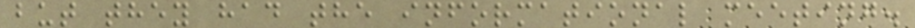but they had the informational meeting.
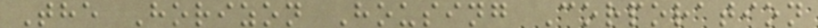The Horizon Housing Corporation
